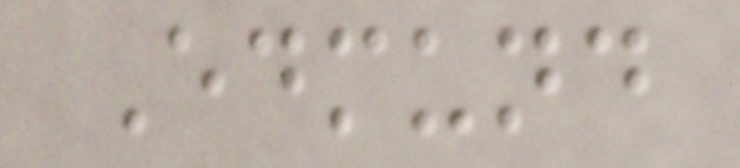Edmund
